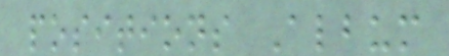positions Album
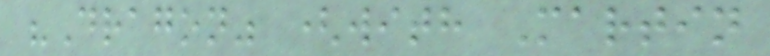"Dragon" (with Martin
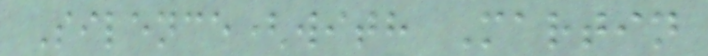Silence(with Martin
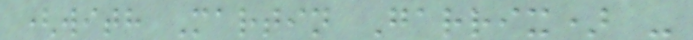(with Martin Garrix) -
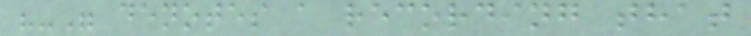"-" denotes a recording that
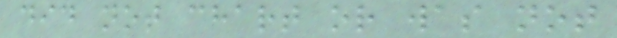did not chart or was not
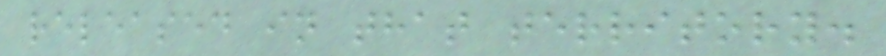released in that territory.
